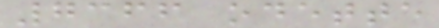7366 odette
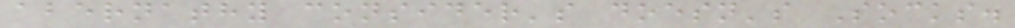abernathy consider's doesn's Socks.
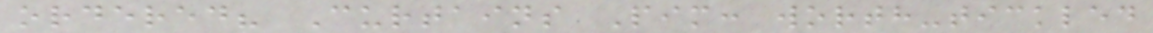ordered? Curtains Pim: worth-tickled
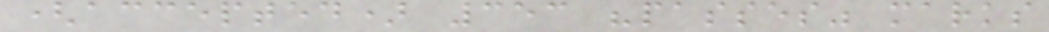(accepted) 353 "passes" marks
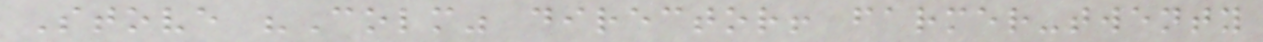Stove "Colm" director! farmer-twenty
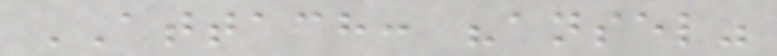ATTACH: "ansel"
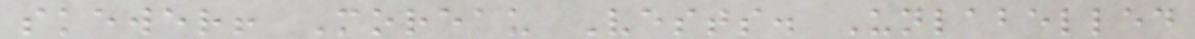skewer! Moreau Vests. Unlabelled
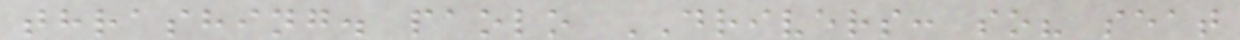thrashing. paolo DRIVERS: so? seat
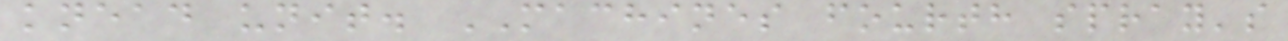knead unit. MACHINES fourth spray's
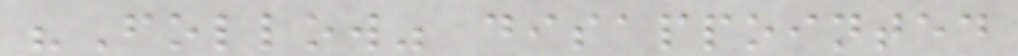"Follow" disappointed
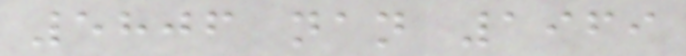5806 nan 1969
